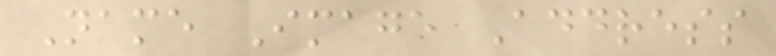Name Image Address
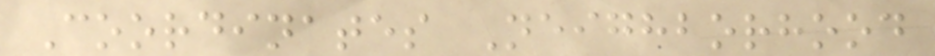Coordinates Neighborhood
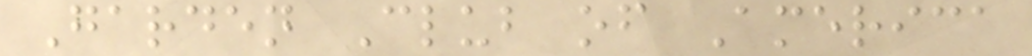Garden Club of America
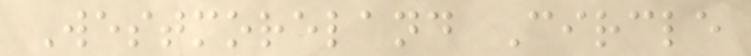Westmoreland Circle
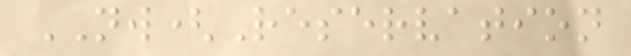NW(Reservation
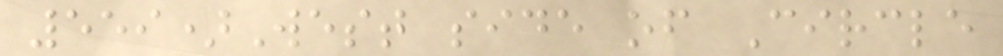559)West side of Circle
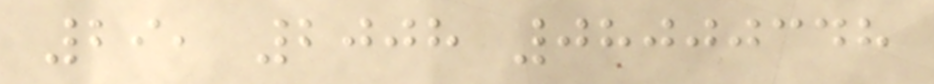29, 2008 08000348
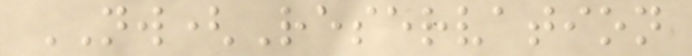NW(Reservation
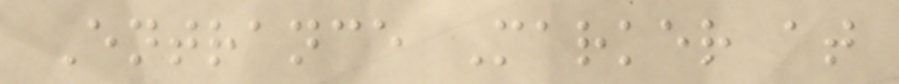Entrance Marker at
